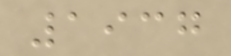1937
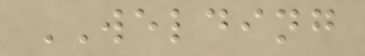WELDING
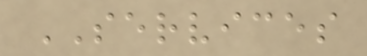SERVICES
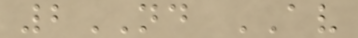2ND AV
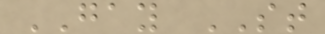GAY ST
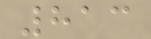813
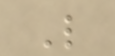L
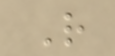R
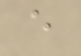e
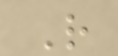R
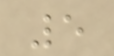5
